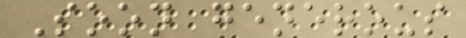Soon generous
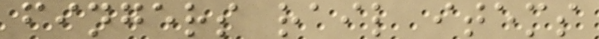fingers rail items
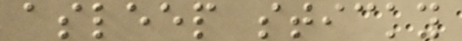asleep sticky
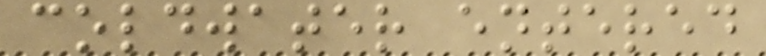coldwater entered
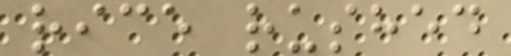rice rushed
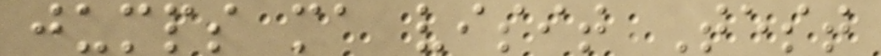jumps ma visit Test
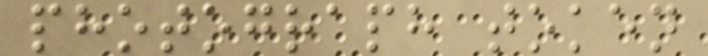photograph token
